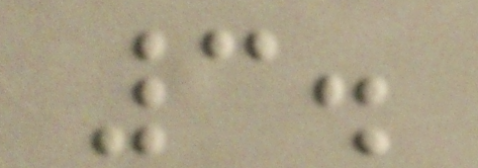3.
